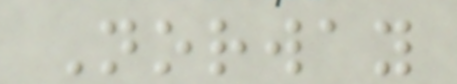Norway
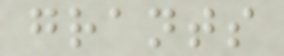grants
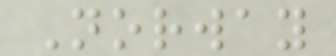Norway
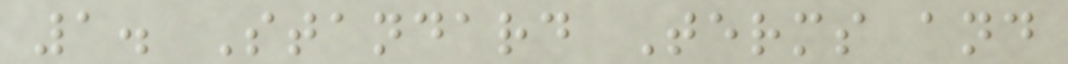1. Standard Terms and
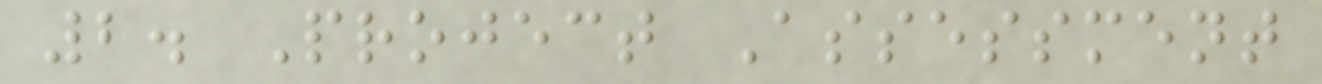2. Project Assessment
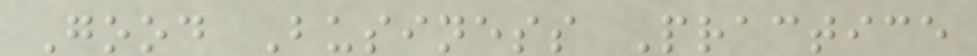Good Business Practice
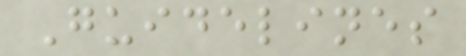Guidelines
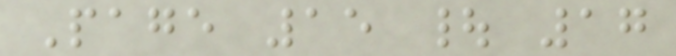Page 15 | 17
